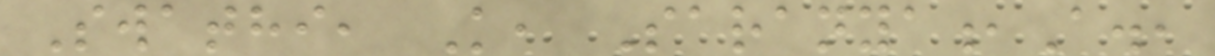Swathi, K, Saranya,A.,
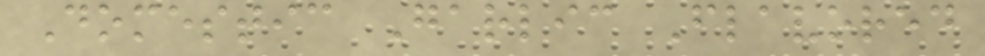Domestic Garlic Flavored
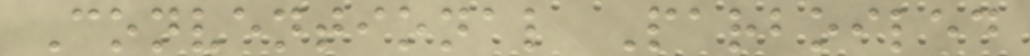Conventional Parboiled
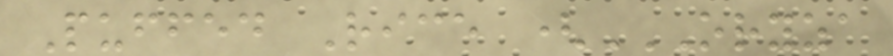Puffed Rice (ORYZA
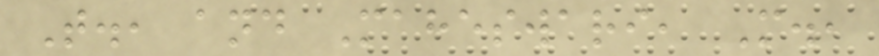T., and Maheswari, M.,
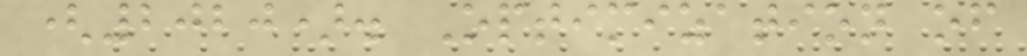(2020). Optimization of
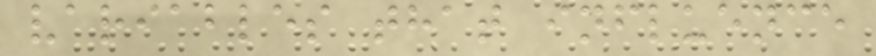variables that influence
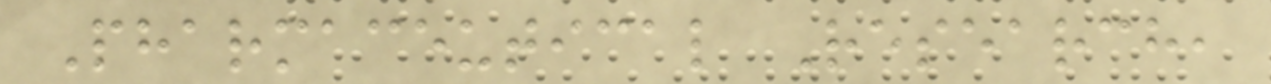Pharmaceutical Research,
